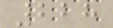228
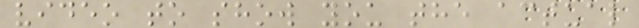video to show you the actual
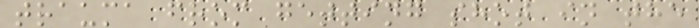trauma from getting shot in the
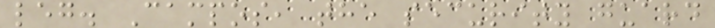leg. Campos, the security guard
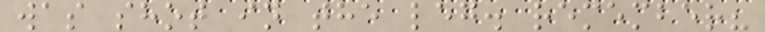was shot in the leg. remember?
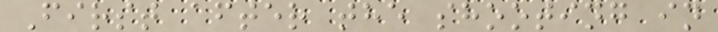First after the shooting in
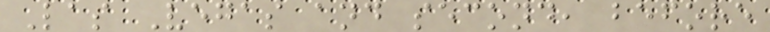Las Vegas and second, before
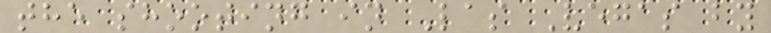the shooting in Las Vegas by
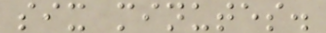six minutes.
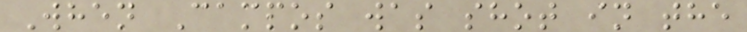When Campos was shot in the
